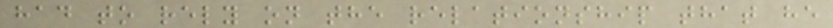had to rely on the relationship that he
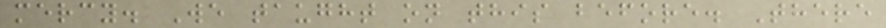mercy. We taught on this before. There
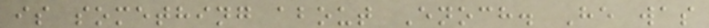is something about Enoch. He was
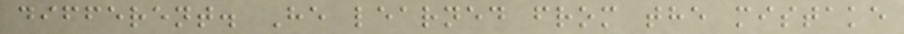different. He learned from the mistake
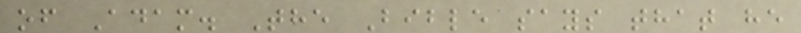of Adam. The Bible says that he
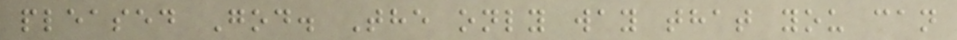pleased God. The only way that you can
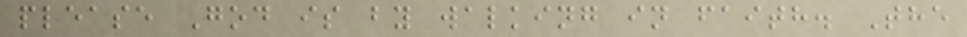please God is by walking in faith. The
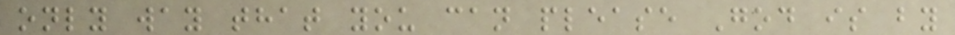only way that you can please God is by
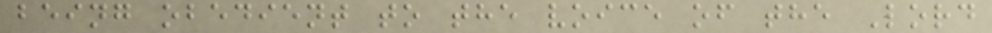being obedient to the voice of the Lord
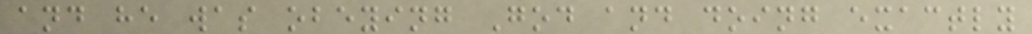and he was obeying God and doing exactly
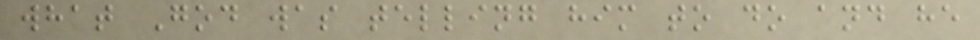what God was telling him to do and he
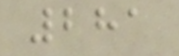281
